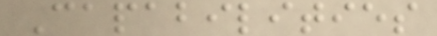Capabilities
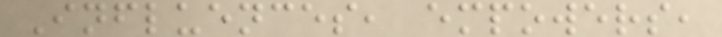Influences, empowers,
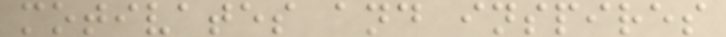motivates and inspires
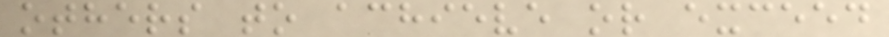others to achieve or exceed
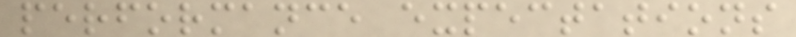performance expectations
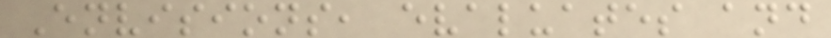Envisions, evaluates and
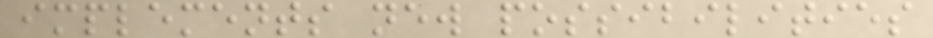implements new possibilities
